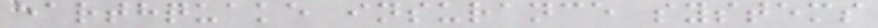earthquake insurance systems
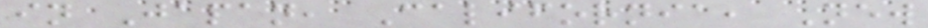in Japan, California, New
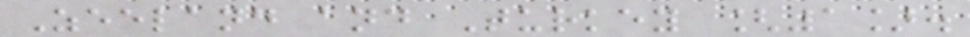Zeeland and Turkey [1].
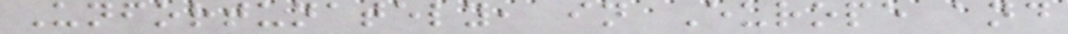Unfortunately, in Europe and
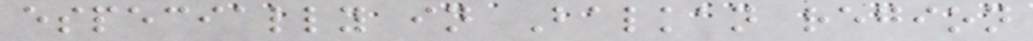especially in Balkan region
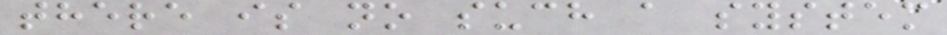there is no such a system
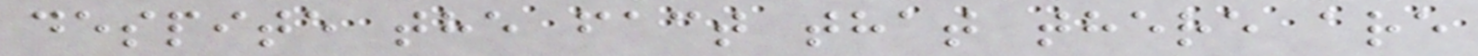despite the fact that there are
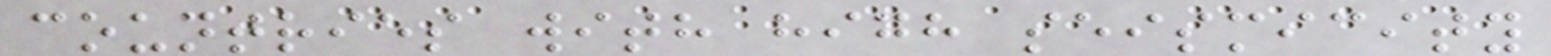countries with high seismicity
